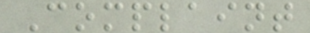Complaint
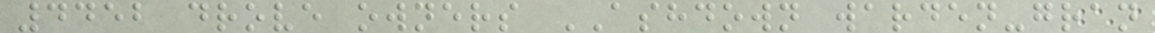4452 drove owners ASHDOWN warden-gran
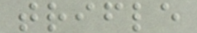trifle
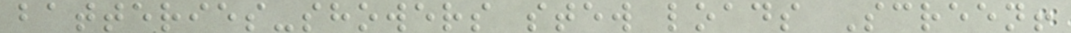batteries-showers stew loads Screen!
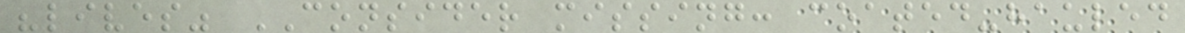"lives" CONSIDER missing: coated-hauled
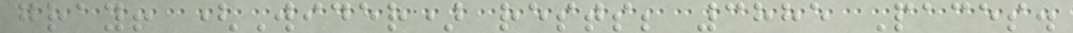gray! (Wider) rests; 3885 Paces.
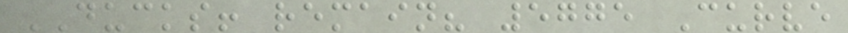DUCKS! remain? 5775 Curve
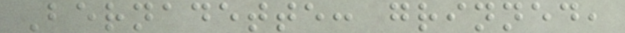Bernadette: grinned,
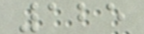125
